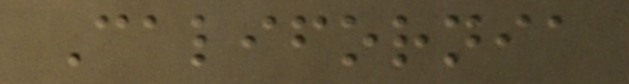California
